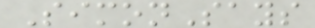SimonSays
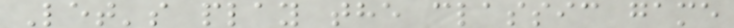Let's play the classic game
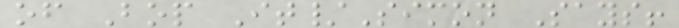of Bop It/Simon Says!
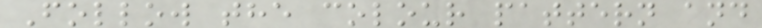Follow the colour pattern and
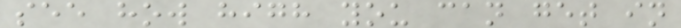see how high you can get in
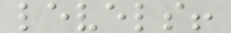levels!
